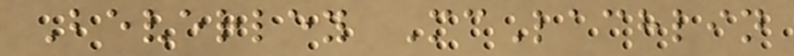Beverley McLachlin
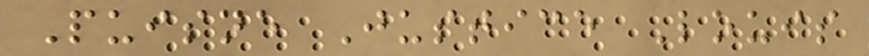Puisne Justice Louis
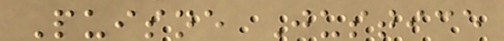Puisne Justice
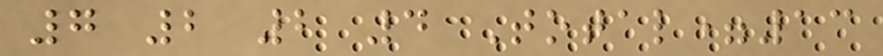7 2 2 4 Total=13
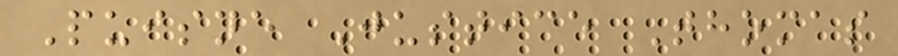Puisne Justice Thomas
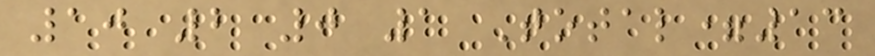10 2 0 1 Total=13
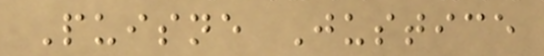Puisne Justice
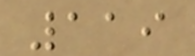119
